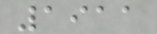1911
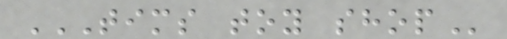TIMS TOY SHOP
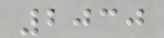2030
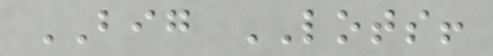BIG LOTS!
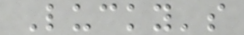Lucky's
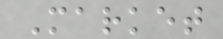Market
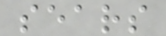sears
